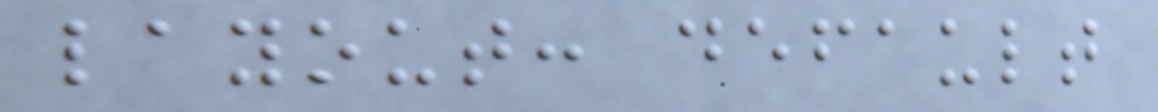layout: default
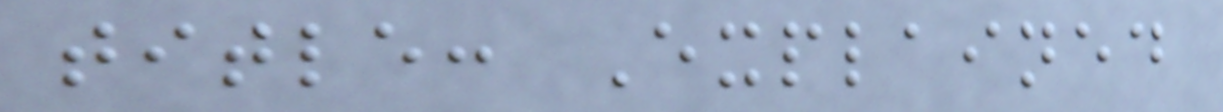title: Explained
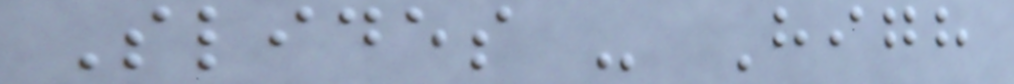Slides - High
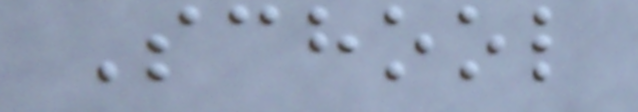School
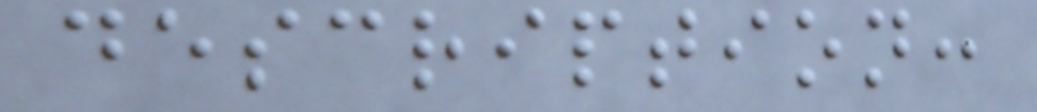description:
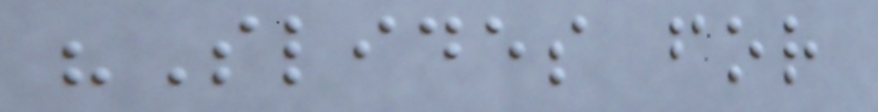"Slides for
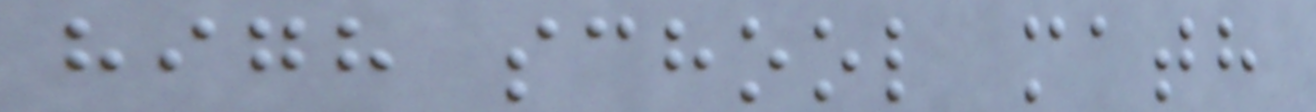high school math
